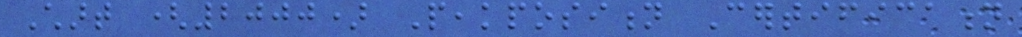Chart (2000) Peakposition Certification
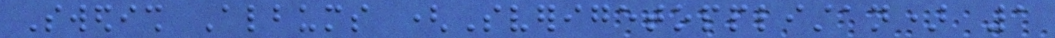Swedish Albums (Sverigetopplistan) 1
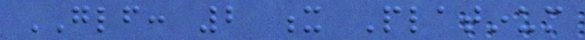GLF: 2 x Platinum
